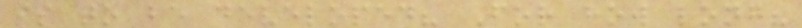is to be developed? For how long?
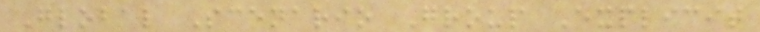Global Scenario Group Explicit
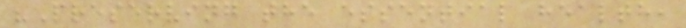"Preserving the essential health,
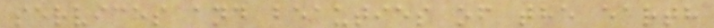services and beauties of the earth
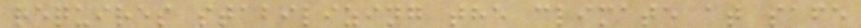requires stabilizing the climate at safe
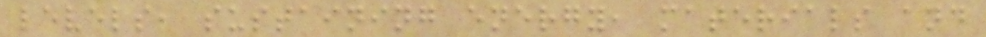levels, sustaining energy, materials and
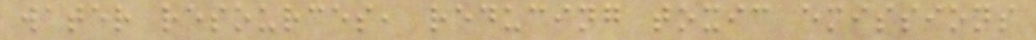water resources, reducing toxic emissions
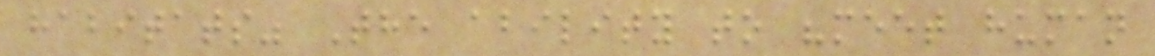habitats" The ability to "meet human
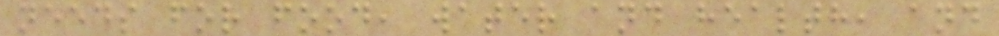needs for food, water and health, and
